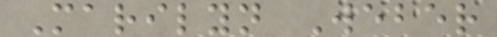Marilyn Weber
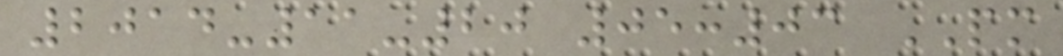2014-11-20 05:03 PM
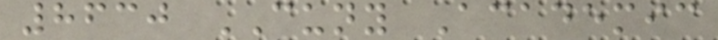8630 CUNY Academic
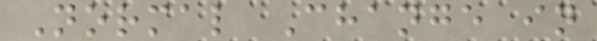Normal Change in
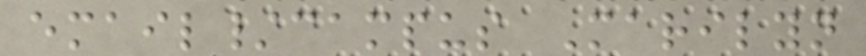email/campus Marilyn
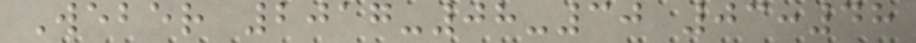Weber 2017-08-30 03:48
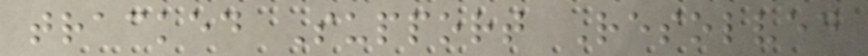tracked Support Resolved
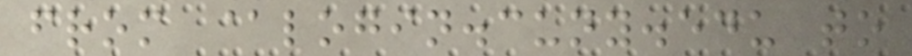from @login.cuny.edu to
